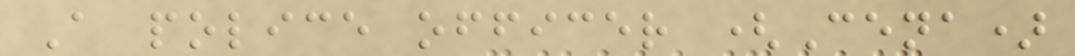A police officer (Cena)
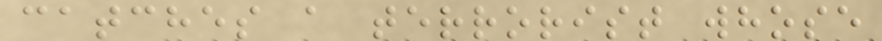catches a terrorist whose
